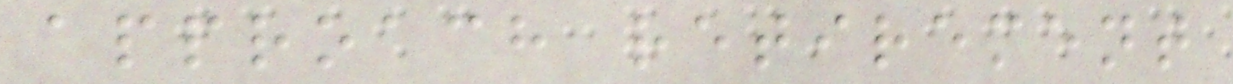approach retirement
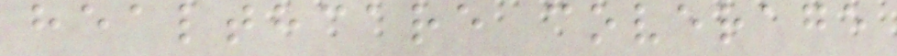healthcare coverage
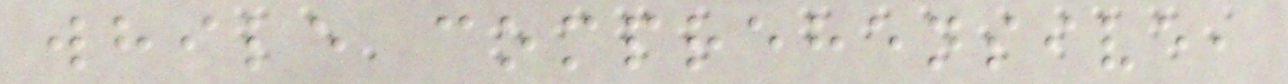while comprehensive,
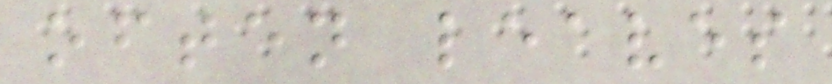often leaves
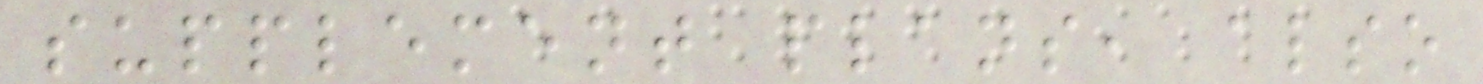supplement plans, also
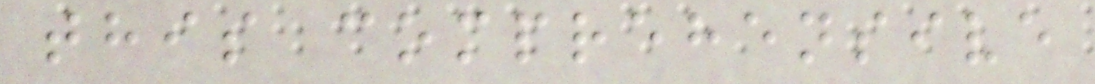this comprehensive
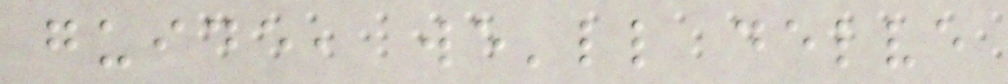guide, we'll delve
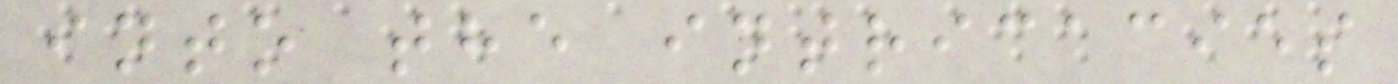into the intricacies
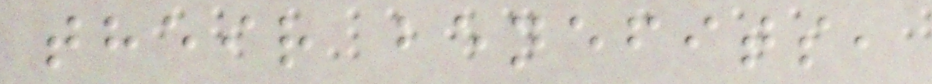their benefits,
